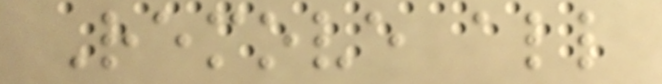Remove all
